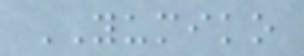YUMIKO
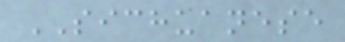SICHUANESE
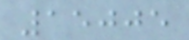15005
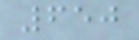650
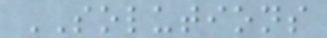SOLUTIONS
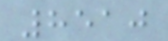8510
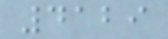4129
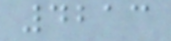4213
